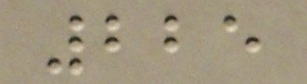225
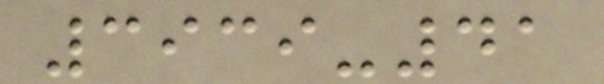3939-41
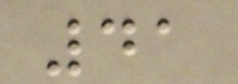41
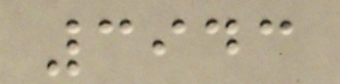3943
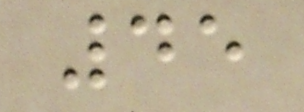45
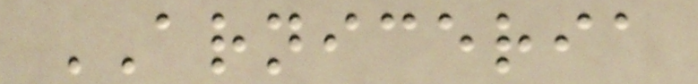ARNICERIA
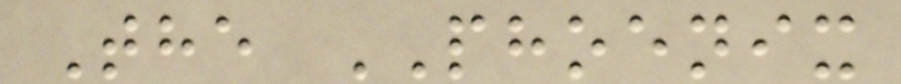The PHOENIX
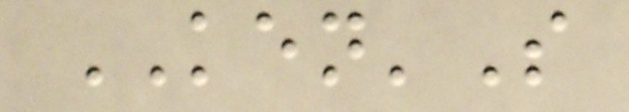KEN'S
